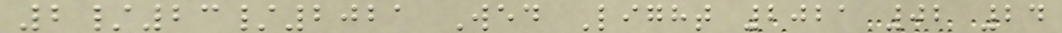2/23/2021 Wed Light 2021 02 24
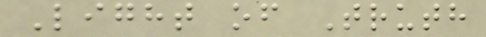Light of Truth
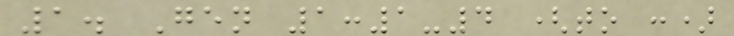1. Gen 1:1-4 (to :)
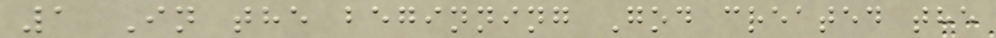1 In the beginning God created the
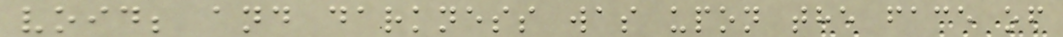void; and darkness was upon the face of
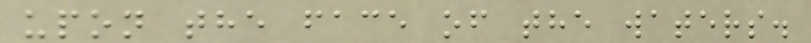upon the face of the waters.
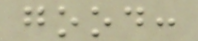good:
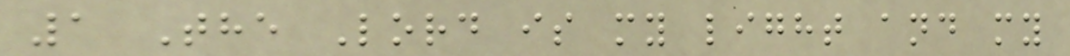1 The Lord is my light and my
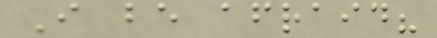I be afraid?
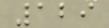129
